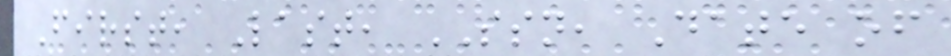First, Last, SSN, Date of
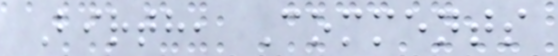Birth, Comments
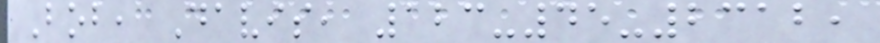Bob, Davis, 123-45-2312,
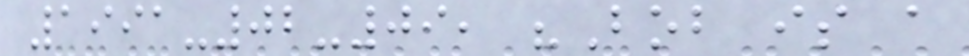1991-02-09, "Bob is a
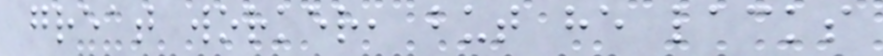great worker, but he lacks
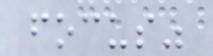focus"
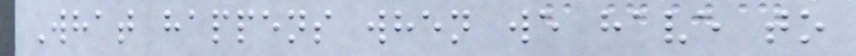What happens when we have to
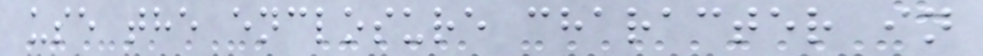use the enclosure character in
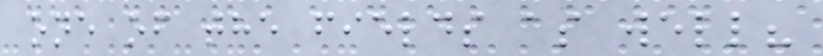one of the fields as well?
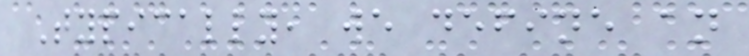Typically, we define an
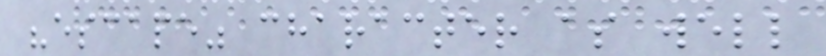"escape" character as well
